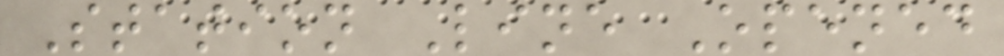Station Line Opened
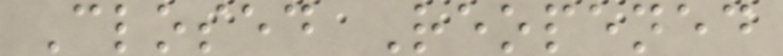Closed Reopened
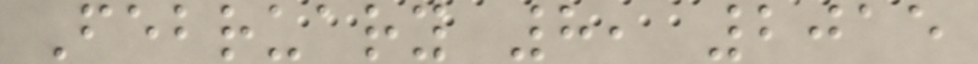February 8, 2015
